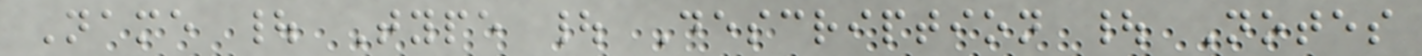Name | Type | Description | Notes
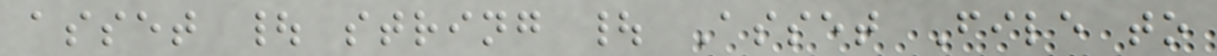asset | string | Asset File to
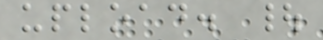upload. |
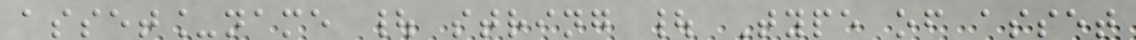asset_name | string | Type of asset
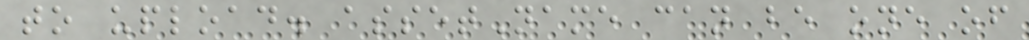to upload. assetName can be one of
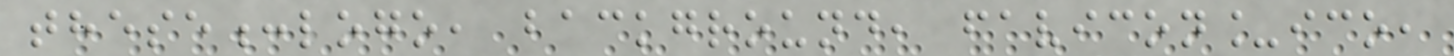these:logo, background, favicon_ico,
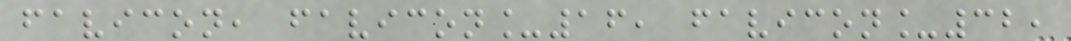favicon, favicon_16, favicon_32,
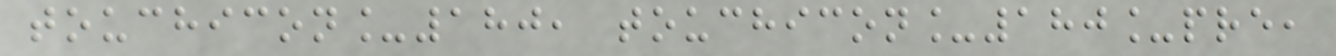touchicon_180, touchicon_180_pre,
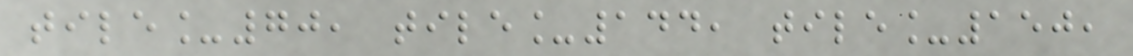tile_70, tile_144, tile_150,
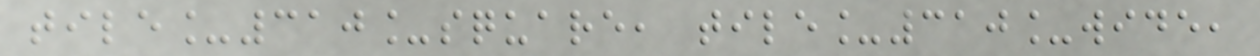tile_310_square, tile_310_wide,
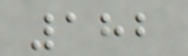182
